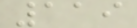119
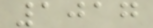1017
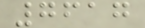7617
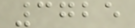3725
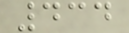434
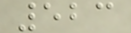523
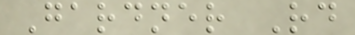Gardner Rd
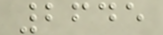2645
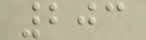203
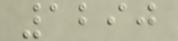1290
